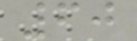60
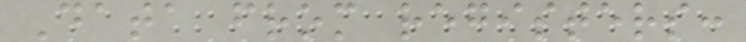Data from registers:
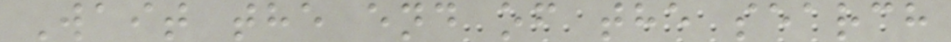Wait the end of the search
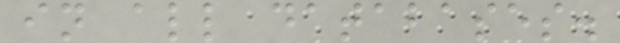in all databases.
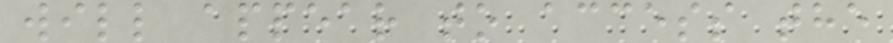will appear to access the
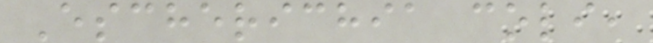Escherichia coli,
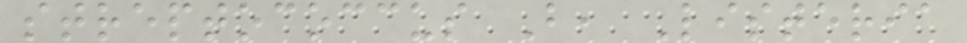streptococcus B, Listeria
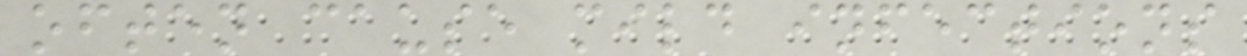often cause mild infections
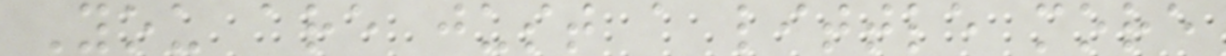You are just a little more
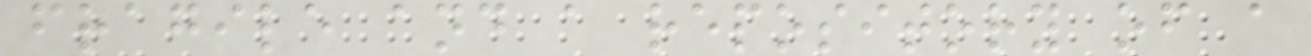fragile and a repository of a
